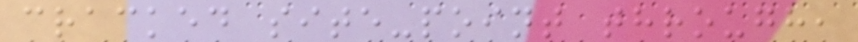cracked site-point through,
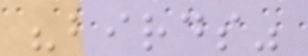"birds"
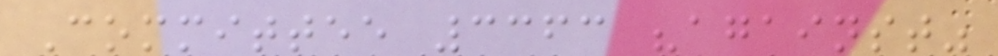Committee 3363 "against"
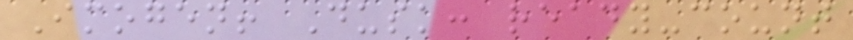Imogen! Dusk: ready-count
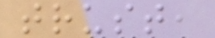trust,
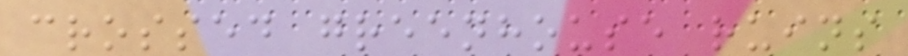crossed greenhouse ruins
